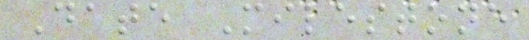Date Milestone
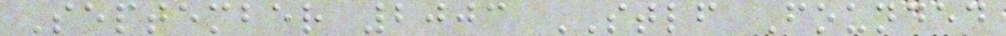September 2003 STLF Founded
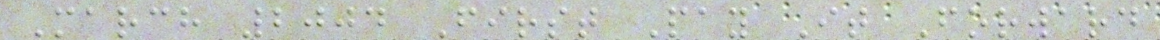March 2004 First Pay It Forward
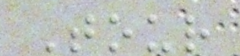Tour
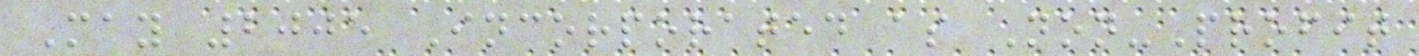May 2005 Incorporated as Non-Profit
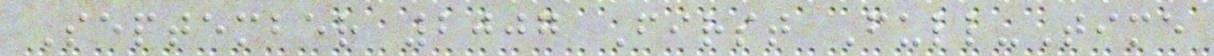September 2007 First Full-Time
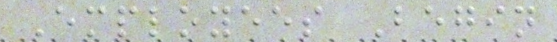Employees Begin
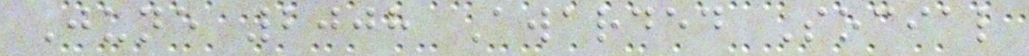June 2008 Awarded Social
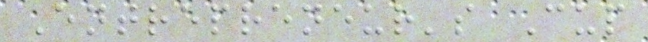Entrepreneur's Cup
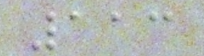113
